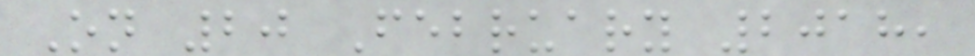On 20 February 2018,
